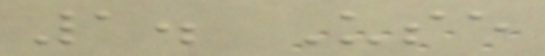1. Use
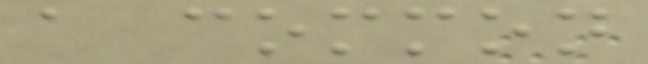a common
